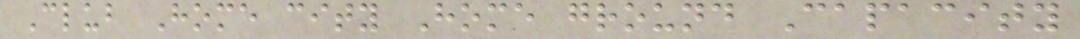Club Home city Home ground Capacity
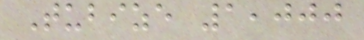Tubize 1,000
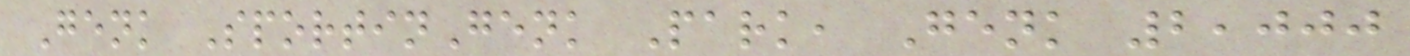Genk SportinGenk Park, Genk 2,000
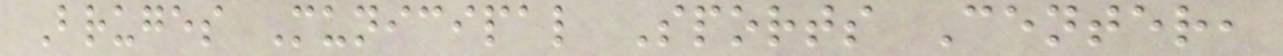Bruges Municipal Sports Center,
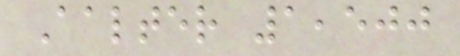Aalter 1,500
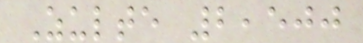Zulte 2,500
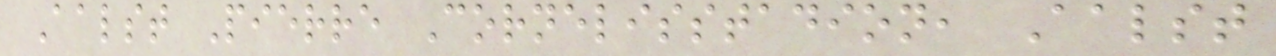Aalst Pierre Cornelisstadion, Aalst
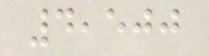4,500
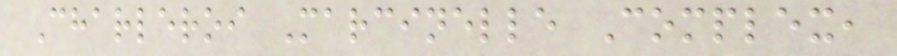Charleroi Marcinelle Complex,
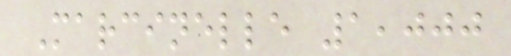Marcinelle 1,000
